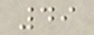49
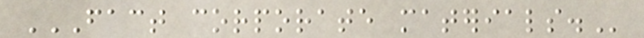FACT CORPORATE MATERIALS.
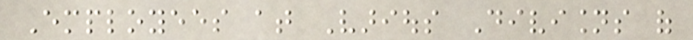Employees at Various Divisions of
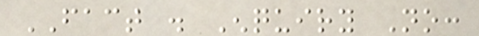FACT . Enquiry No:
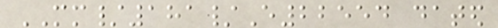MM/181/E22554 dated
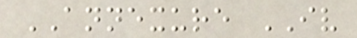ANNEXURE IV
